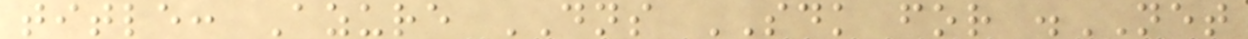title: Azure DNS SDK for .NET
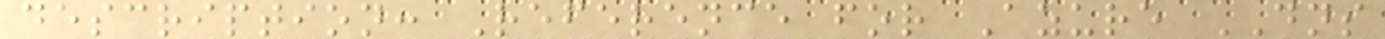description: Reference for Azure DNS
